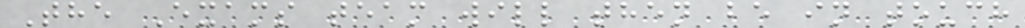The Exams team will then be in touch
